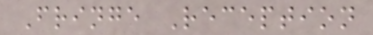Fringe Reception
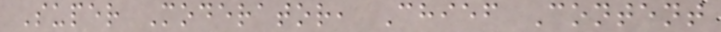Super Moderator, Chief Content
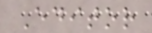Editor
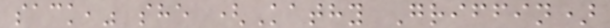sack," she (Kathy Griffin)
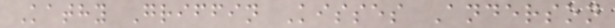Kathy Griffin Kisses Anderson
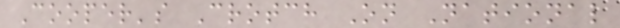Cooper's Crotch On National
